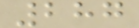287
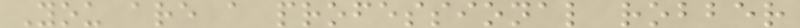You are a professional robber
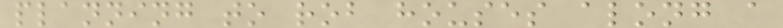planning to rob houses along a
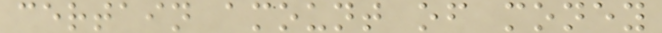certain amount of money
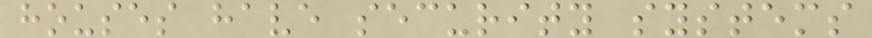houses have security systems
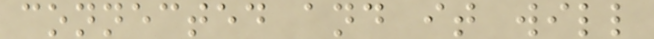connected and it will
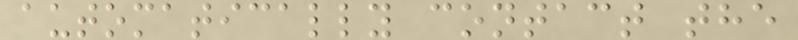automatically contact the
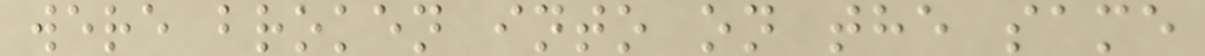were broken into on the same
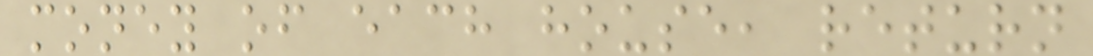money of each house, return
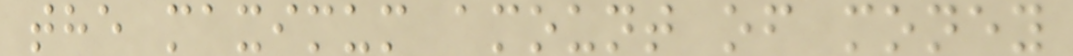the maximum amount of money
